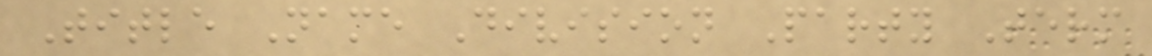Title Name Division Party Term
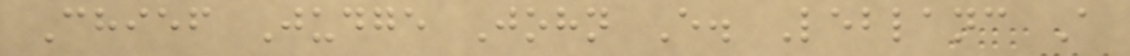Chief Judge John E. Leblanc A
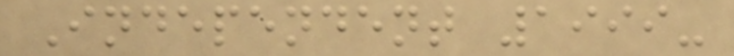Independent 1999-
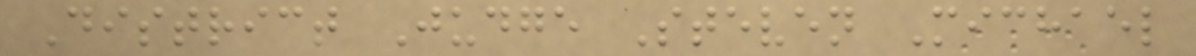District Judge Steven Michael
